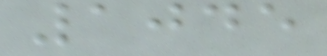1045
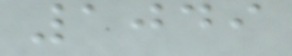1049
